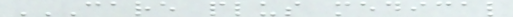CARE PLUS MEDICAL
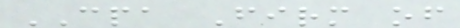CPA Firm of
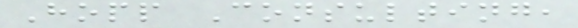Hopp Consulting,
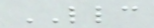LLC
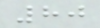80
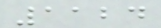1124
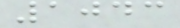1043
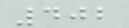402
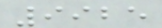9925
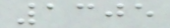1305
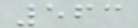563
